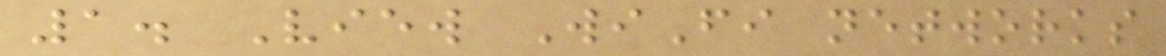1. View WiFi networks
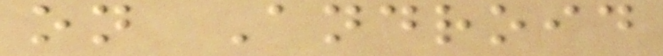on Android
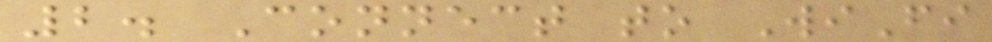2. Connect to WiFi
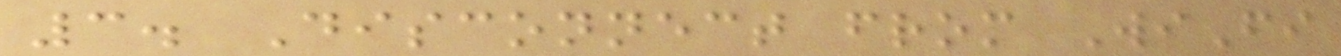3. Disconnect from WiFi
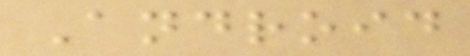Android
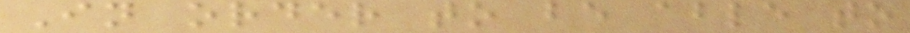In order to be able to
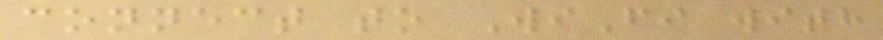connect to WiFi with
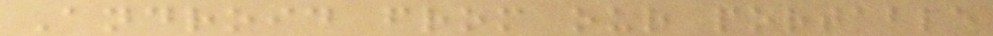Android from our portable
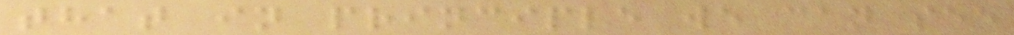that in principle we can see
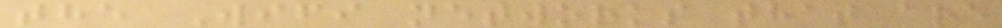the Wifi networks that are
